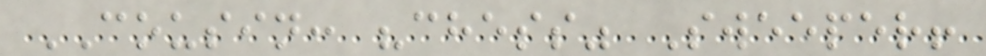COUSIN: "chess" Sweeper!
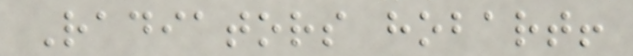Radiators hobart!
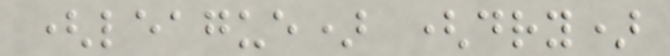(league) (dry)
